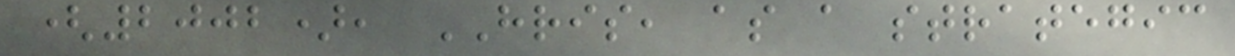(2002), HRIS, as a strategic
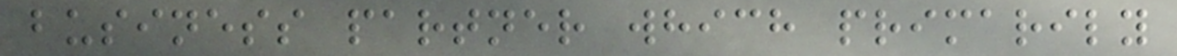business partner which primarily
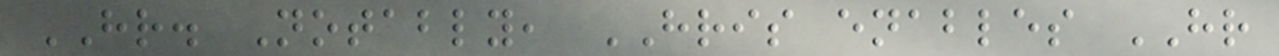HR. Notably, HRIS enables HR
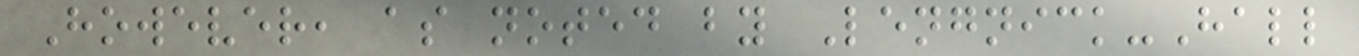However, as noted by Lengnick-Hall
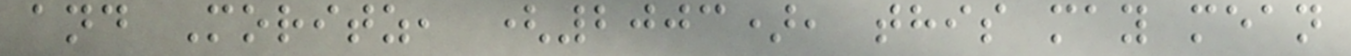and Moritz, (2003), this may mean
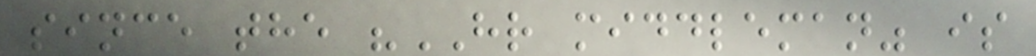since the "HR middleman" is
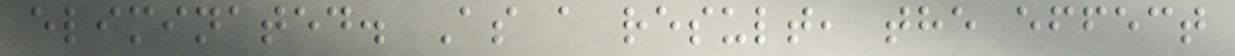eliminated. As a result, the effect
